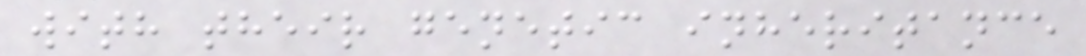with their genetic inheritance
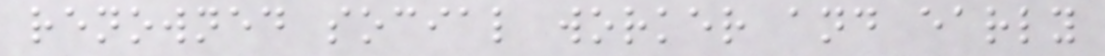renowned social worker and early
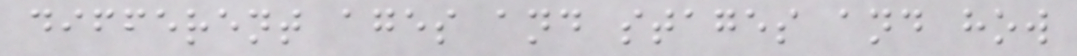different ages and stages and how
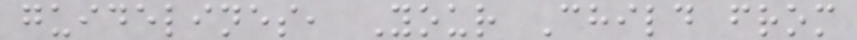guidelines, Your Child from
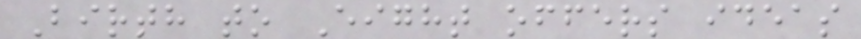Birth to Eight offers ideas
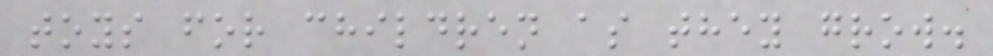toys for children as they grow.
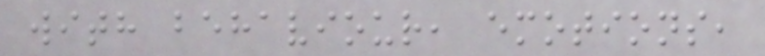with behaviour, emotions,
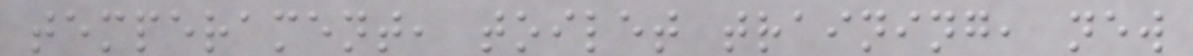temperament, toilet training, new
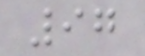97
